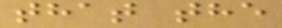that the
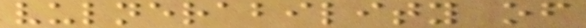vulnerability of
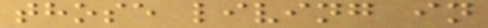those living in
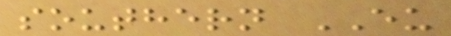southern EU
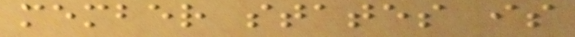member states is
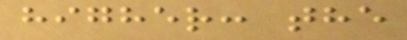higher: the
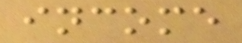income
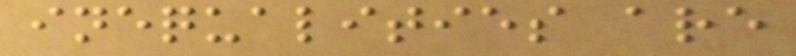inequalities are
